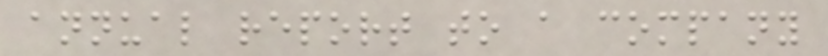annual report to a company
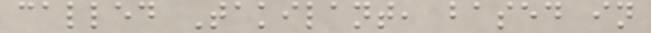called Takilant, based in
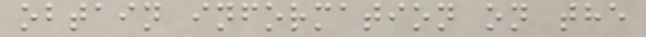obtain information on the
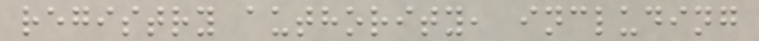registry authority, including
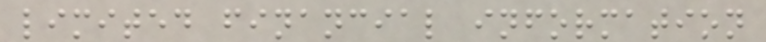limited financial information
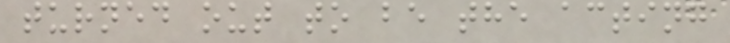turned out to be the acting
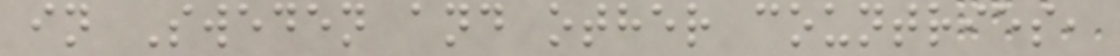in Sweden and other countries,
